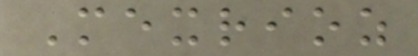Mexrioz
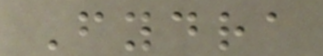Fydra
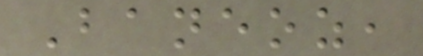Baneoz,
